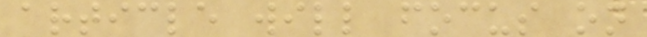article will focus on
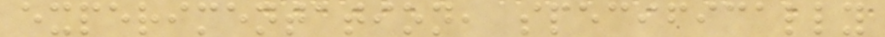experimentation, specifically
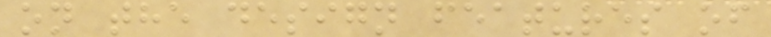on the design features of
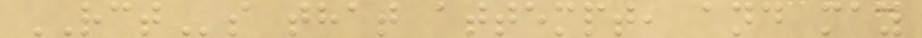RCTs that attempt, and may
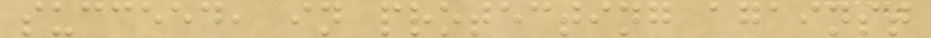succeed, in protecting against
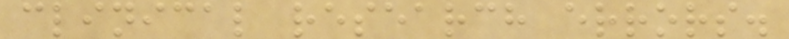clinical research errors.
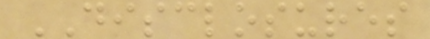DISCLOSURES
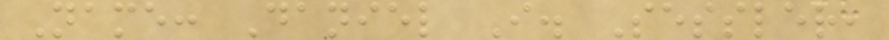Name: Daniel I. Sessler,
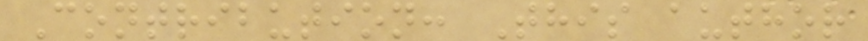Contribution: This author
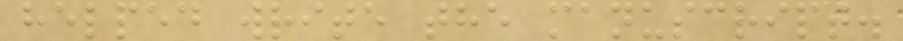helped write the manuscript.
